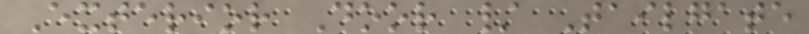Exterior Door / Tailgate
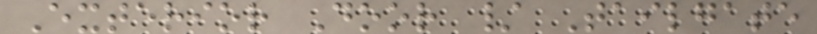Exterior Door / Tailgate
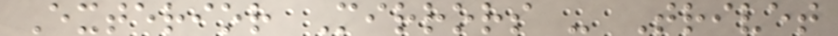Exterior Mirrors - Trivet
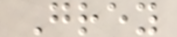Grey
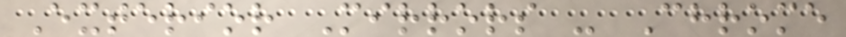Exterior Mirrors - Chrome
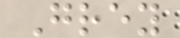Grey
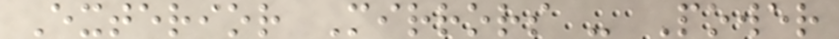Exterior Mirrors - Power
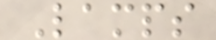Lamps
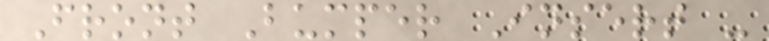Front Bumper Insert -
